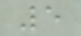5
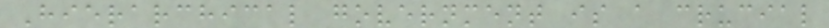Hierarchical government is a crucial
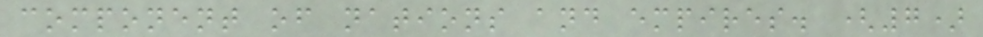component of nations and empires. (7)
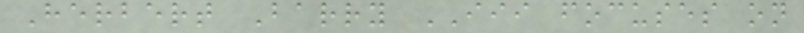Herbert Barry III focuses on
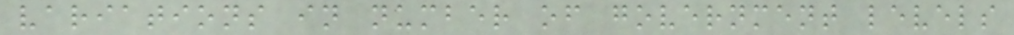variations in number of government levels
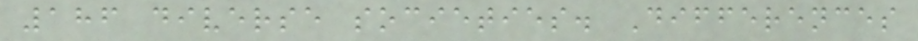186 diverse societies. Differences
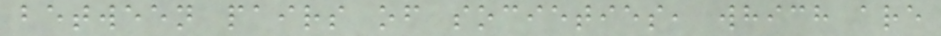between pairs of societies, which are
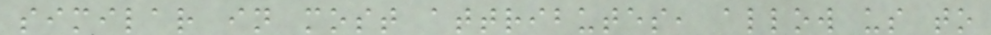similar in most attributes, allow us to
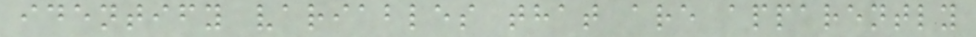identify variables that are apparently
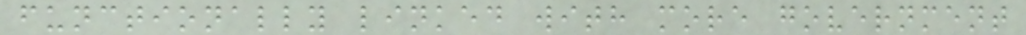functionally linked with more government
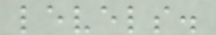levels.
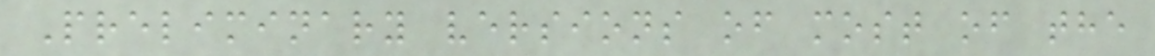Preliminary versions of most of the
